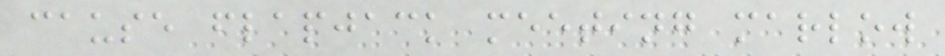cause flapjack meeting marlow
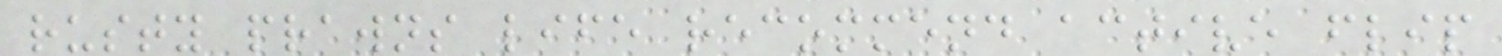rusty prawns life recommend active flip
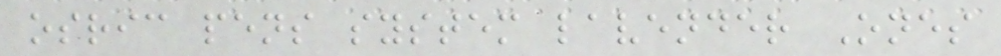osric pens system lavender Ones
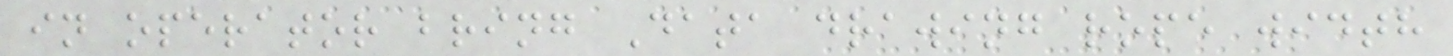in operator bring Data drawing rope width
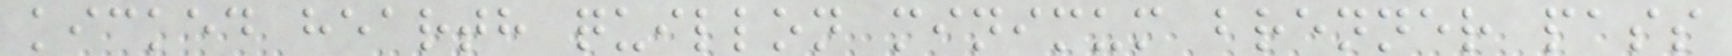kicked hearth quillon minimum brenner pass
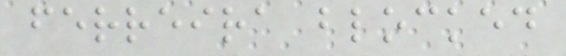ferreira blocked
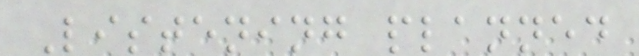Listening planned
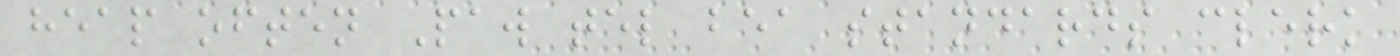heap often Paw tel bea standards clerk
